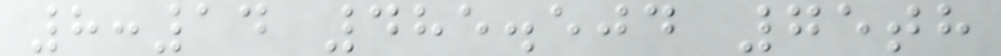8:14 485.504 75th
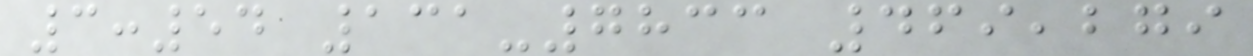3:54 131-7833 469,279
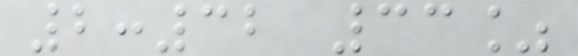2:32 33%
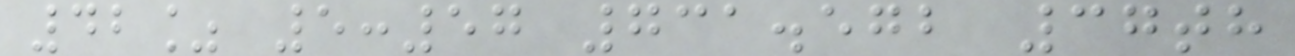42% 5:57 731.572 37th
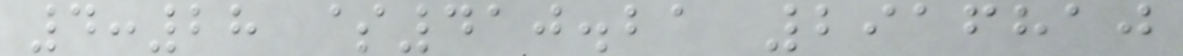4:28 $410.21 2916810
